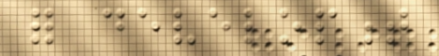for development
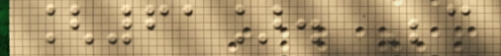[61]. Because
